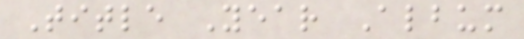Title Year Album
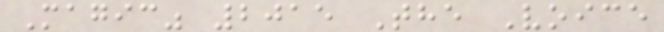Magic" 2015 The Voice
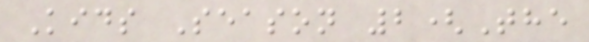Kids Season 2(The
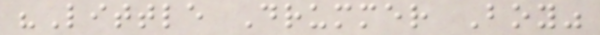"Little Drummer Boy"
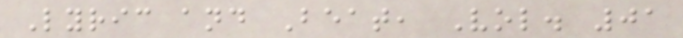Lyric and Beat, Vol. 01
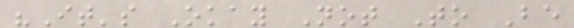"It's Okay Not To Be
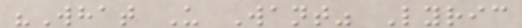"What U Want" Lyric
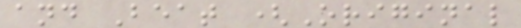and Beat (Original
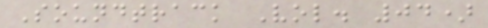Soundtrack Vol. 04)
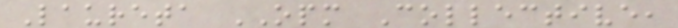Laureta OPM Collective,
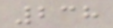238
